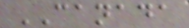CANADA
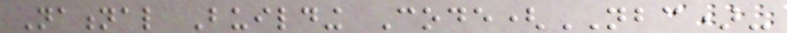National Building Code(NBC)-
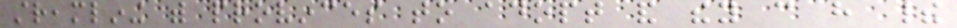streamlining with provinces to adopt and they can have their
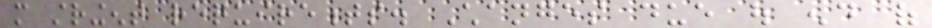more stringent requirements. Changes due out end of
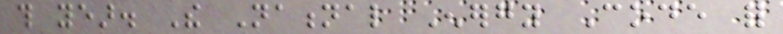this year. The National Energy Code for
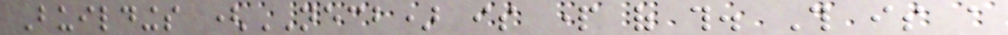Buildings (NECB) is part of this. This is a
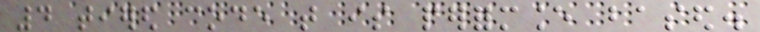4 tiered code that is performance based.
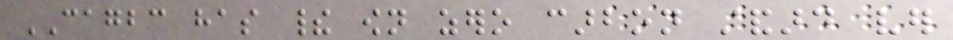CAGBC has their own zero carbon standard ver
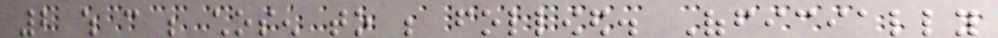2 which can be chosen to be followed. Officially
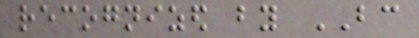recognized by BC
